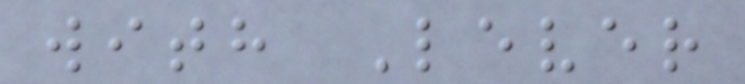with Lever
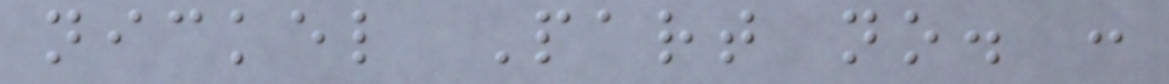nickel Part no. :
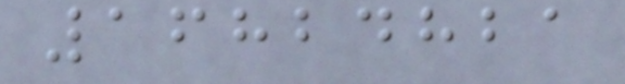16824821
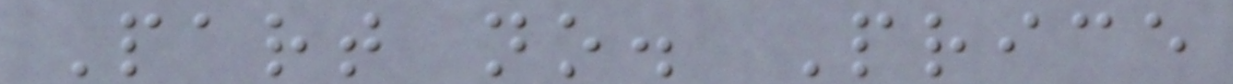Part no. Price
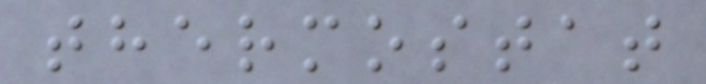thermostat
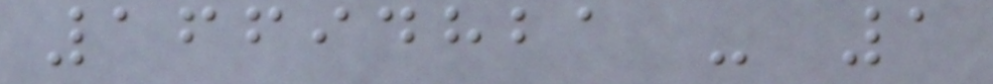16694821 - 1
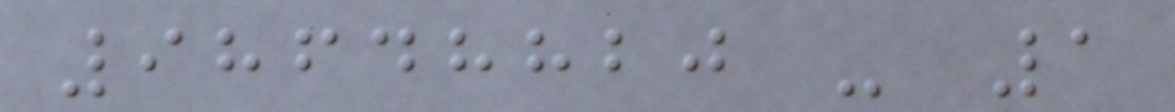98648820 - 1
